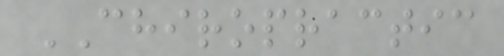CHIROPRACTIC
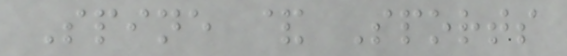Spine & Sports
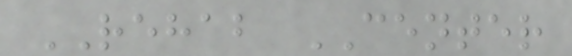REHAB CENTER
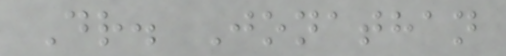Dr. Jonathan
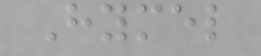Hymel
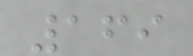169
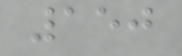150
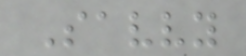Savvy
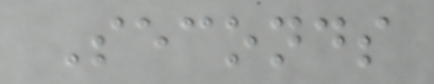Seconds
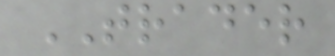TRADER
